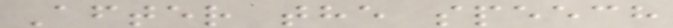After the speech
